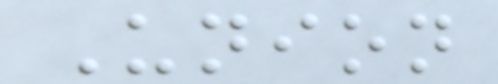Union
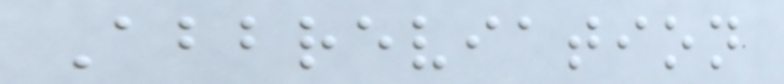Abbreviation
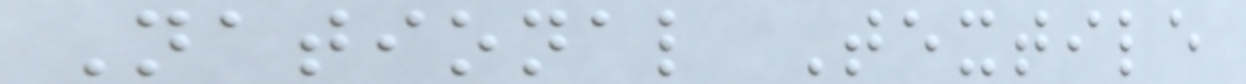National Textile
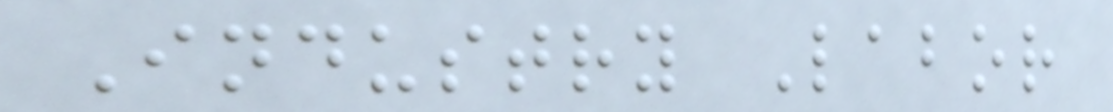Industry Labor
